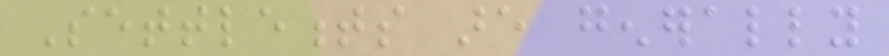Settlements are generally
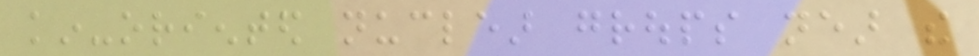kin-oriented nuclear groups near the
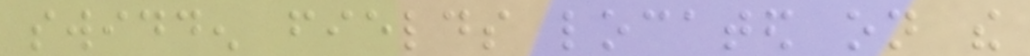swidden fields located on the
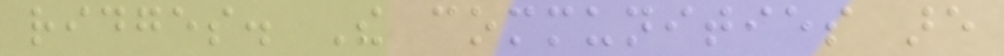ridges. The communities are
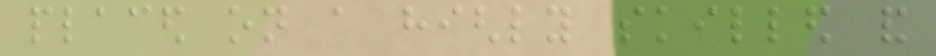placed on a highly skilled and
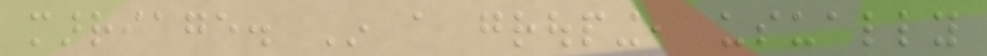marriage. In a grouping, usually
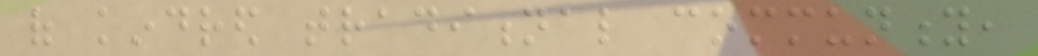of kindred traditional community,
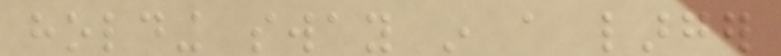holding sway in a larger
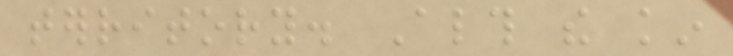territory. Although the kin
